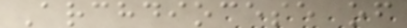Archdiocese of
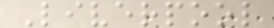Liverpool
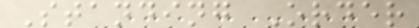Standing Order
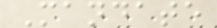Mandate
